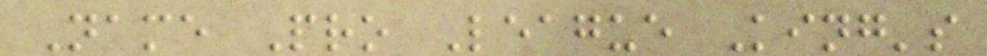Name Pro League King's
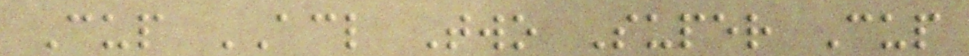Cup ACL Two Super Cup
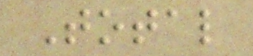Total
